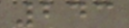243
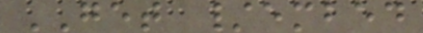GET /embed
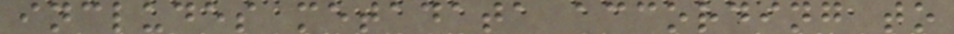includes metadata according to
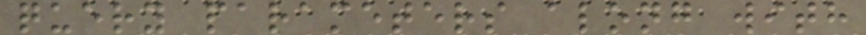query parameters along with
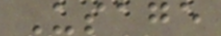Usage
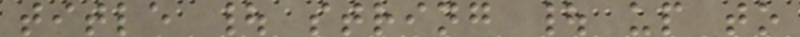title | string | up to
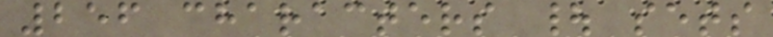256 characters | sets
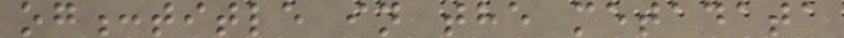og:title in the metadata
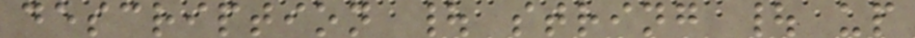description | string | up
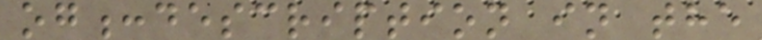og:description in the
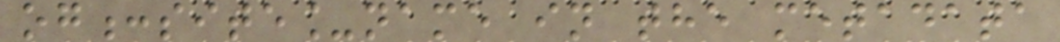og:site_name in the metadata
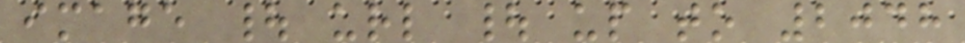image | url | up to 2048
